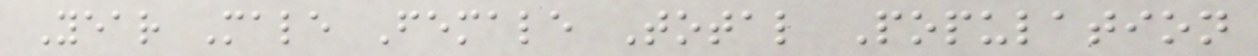Year Male Female Total Population
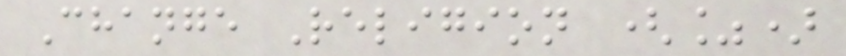Change Religion (%)
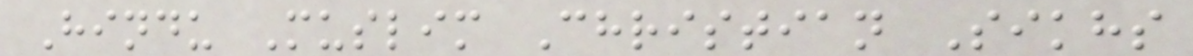Hindu Muslim Christian Sikhs
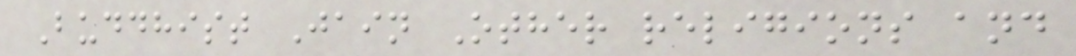Buddhist Jain Other religions and
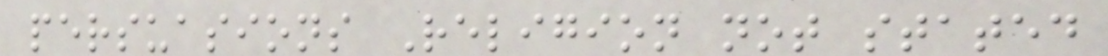persuasions Religion not stated
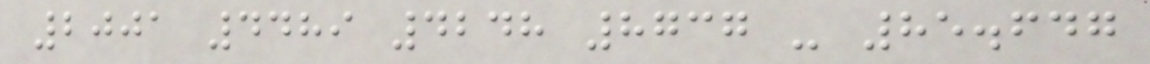2001 4489 4248 8737 - 85.647
